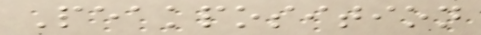Peakposition
